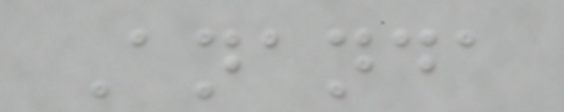Ananda
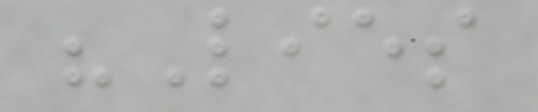"Lies
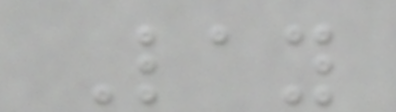Lay
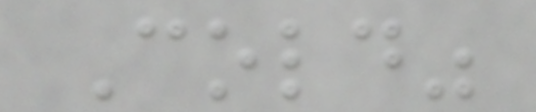Cold"
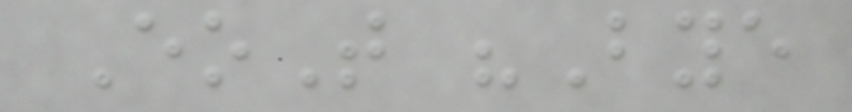EoT "Bye
